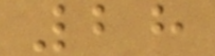28
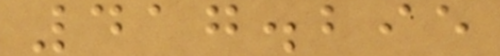417.295
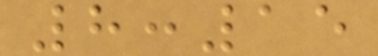8:15
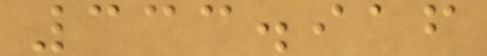333.916
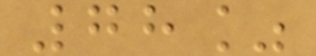78%
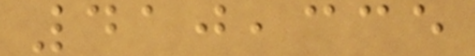410,335
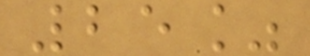25%
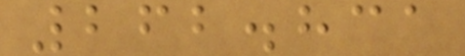262.831
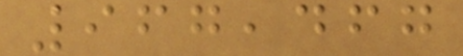967,467
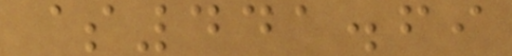$441.69
